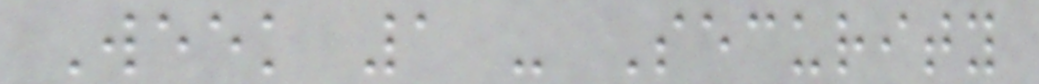Week 1 - Security
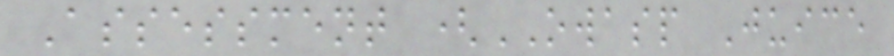Assessment (OWASP Juice
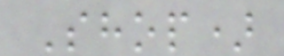Shop)
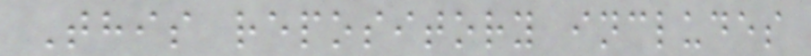This repository includes
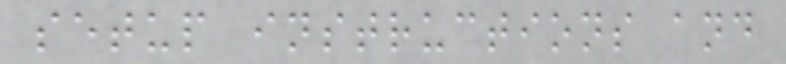setup instructions and
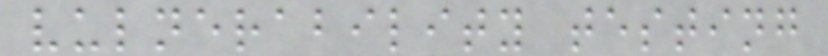vulnerability testing
